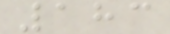183
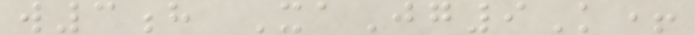w3h XaJg9K+
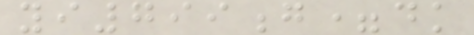yi799g=dk
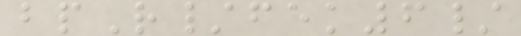bpR/fek6/
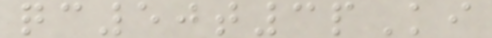qc50t3pKi
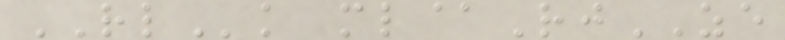RLk ml@RjZE
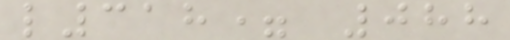l318= 088
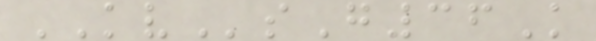KVsG36K
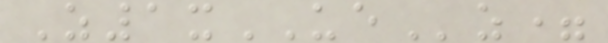Z1xUEz=
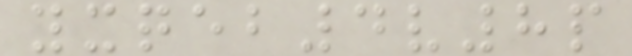yxqeb4v8p
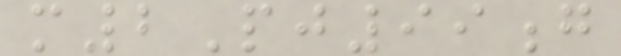m2Pj99g
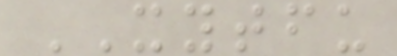XYTFU
